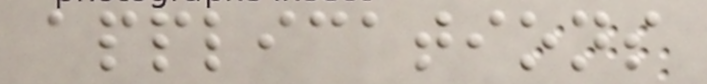applications
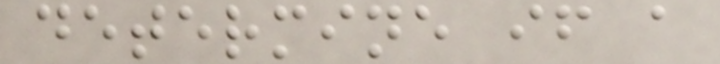determine if a
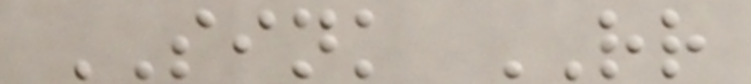SINK RR
